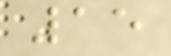15
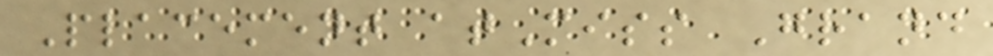Placement atMiss Grand
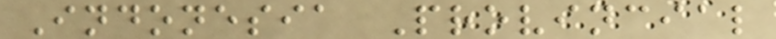Indonesia Provincial
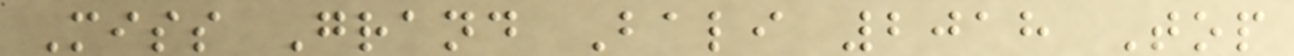Miss Grand Bali 2018 Top
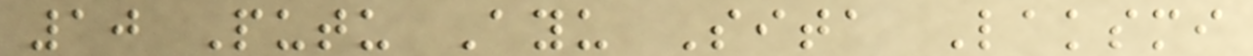10 Putu Ayu Sita Laksmi
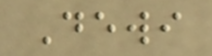Dewi
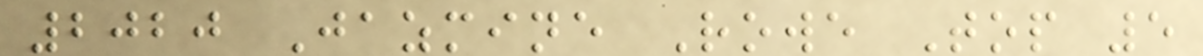2020 Jazmine Rowe Top 5
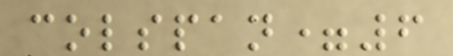colspan=6
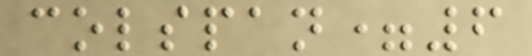colspan=6
